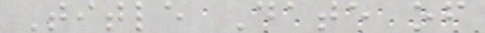Title Date of
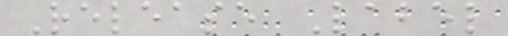Release Label
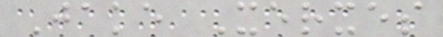Jake Xerxes
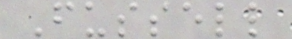Fussell
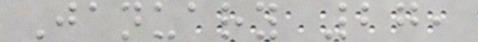January 27,
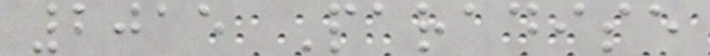2015 Paradise
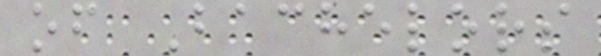of Bachelors
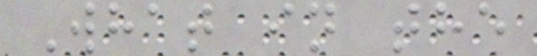What in the
